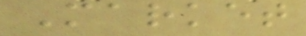Market
